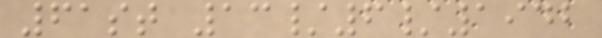61st 13/6/1942
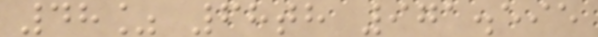48% 68th 971.595
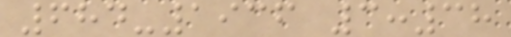684-1936 3:38
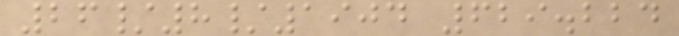26/8/1904 629.224
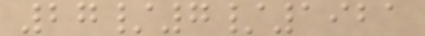27/7/1921
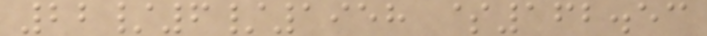22/6/1958 $162.53
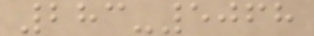283-5068
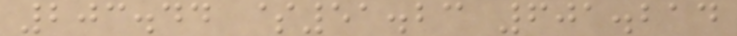203.44 $51.23 601.214
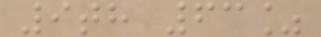9th 63%
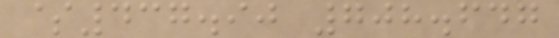$437.90 708.647
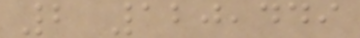2 120,449
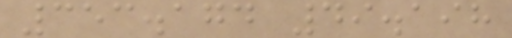353.174 49.198
